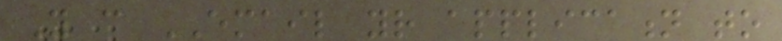You can EMAIL your application to
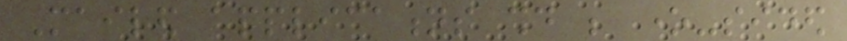Mailed applications should be one-sided
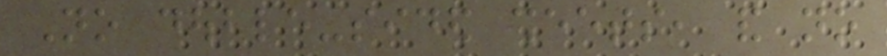No double-sided sheets, and no
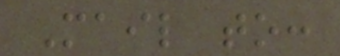Mail to:
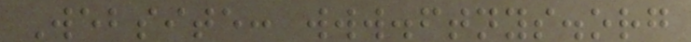Website: www.ftnys.org
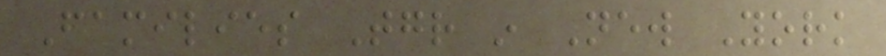Families Together in New York
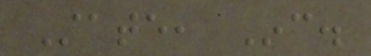State, Inc.
